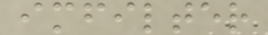imfilter
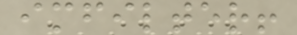imfilter!
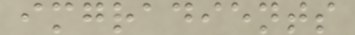imgradients
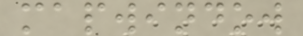mapwindow
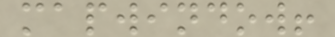mapwindow!
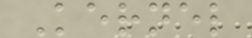Kernel
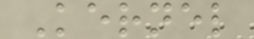Kernel
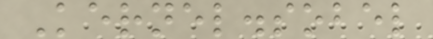Kernel.sobel
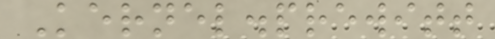Kernel.prewitt
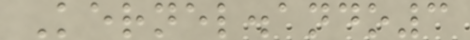Kernel.ando3
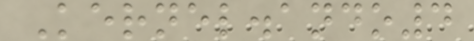Kernel.ando4
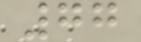77
